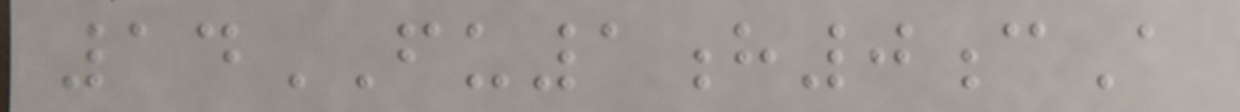14FU1h0cA
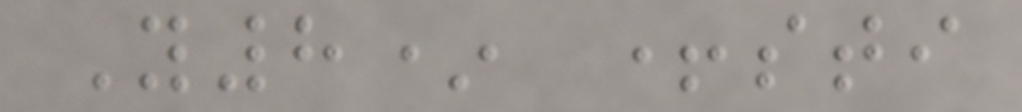Y8* +sti
